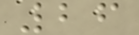26
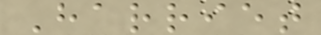Harriet
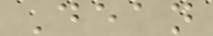Dean
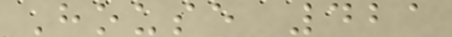House 421
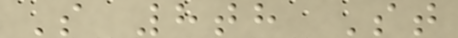S 8th St
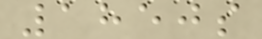1850s
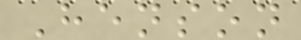Henson
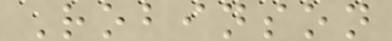Robinson
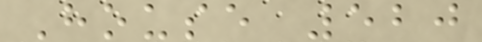House 520
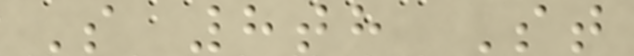S 8th St
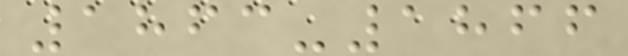1863-1866
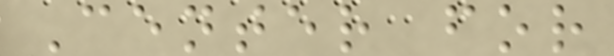Center for
